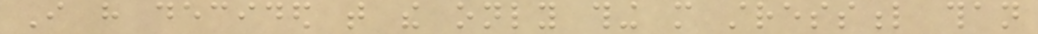I have decided that the only thing more stressful than
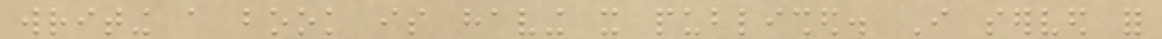writing a book is having it published. I served for
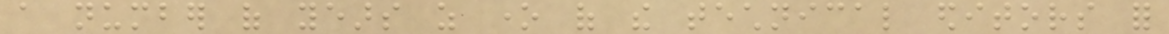a number of years as one of the technical editors for
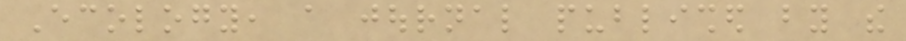Ecology, a journal published by the
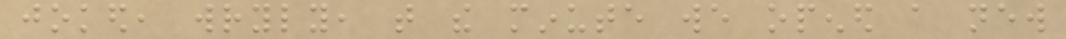joked, wryly, that the minute we opened a new
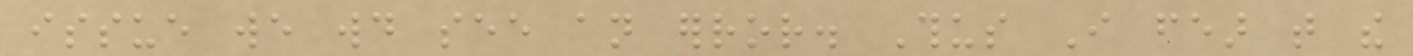issue we would see an error. Thus I fear that the
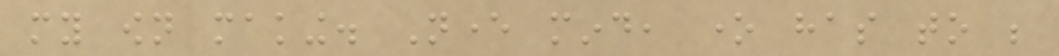my own making. Never mind, one has to be
